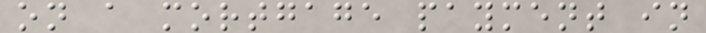on a mortgage payment in
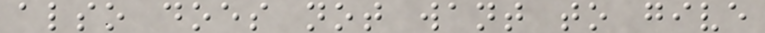also does not want to give
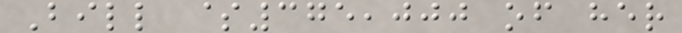Bill $375,000 of her
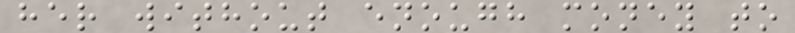her without enough money to
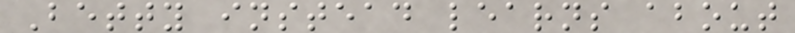Betty instead learns about
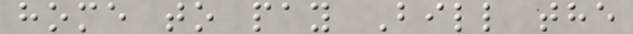home to pay Bill the
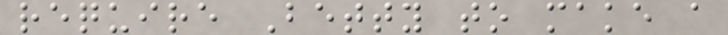require Betty to make a
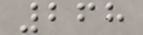268
